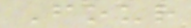Four
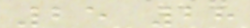25 28
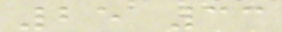25 33
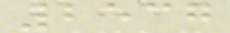2537
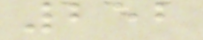252
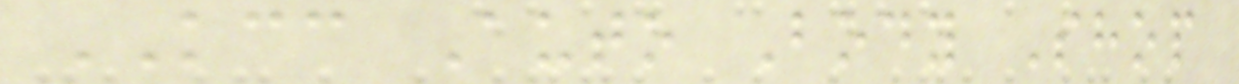KCC Auto Body Shop
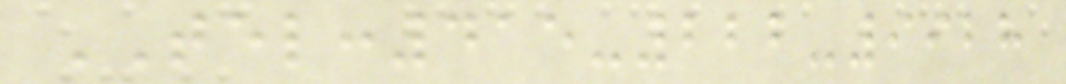TEL:415-222-9928
